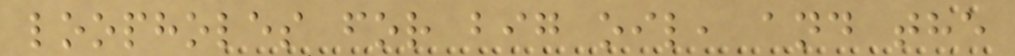loopholes for big oil, and the
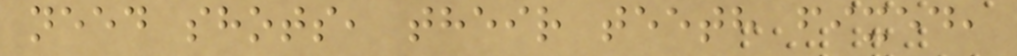need shots, their teeth fixed,
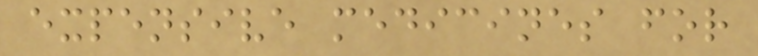expensive medicines for
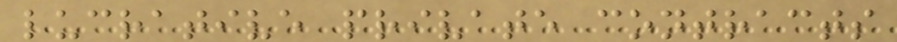lucrative private contracts
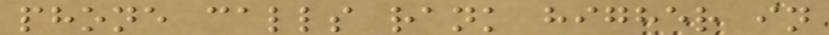phone calls rank higher in
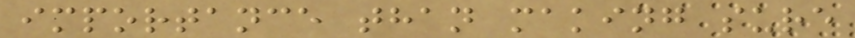importance than making sure
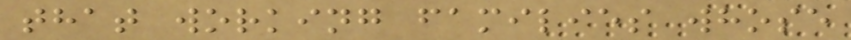that working families whose
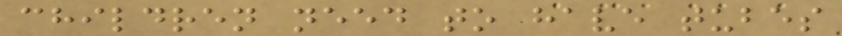children need to have tubes
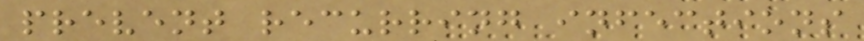prevent recurring infections
